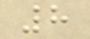8
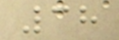38
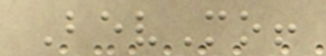BevMo!
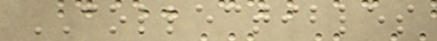COLLECTIBLES
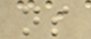ns
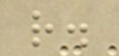r.
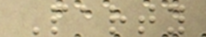Party
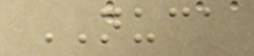NUCA
